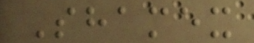Shamex
